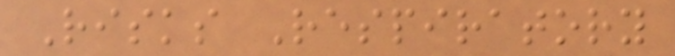Risks Respiratory
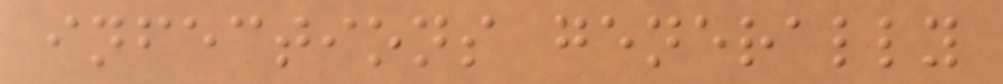infections generally
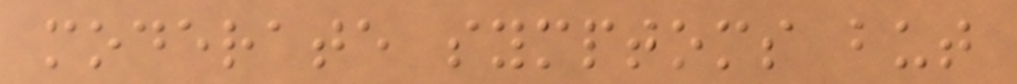moderate symptoms but
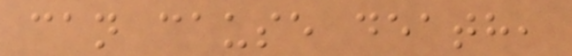can cause death,
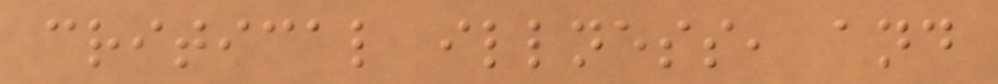critical illness, and
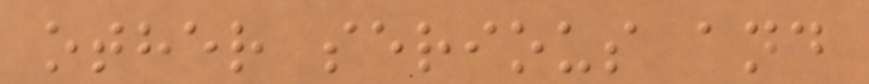other serious and
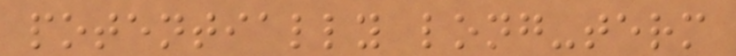potentially long-term
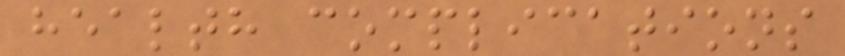health complications
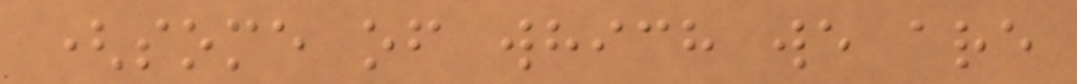(some of which we are
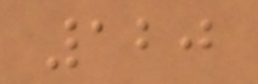120
